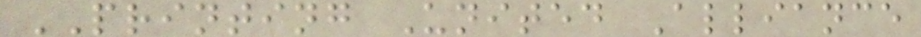PRINTING United Alliance
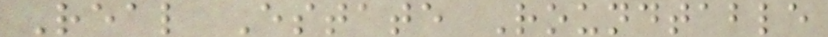Real Estate Roundtable
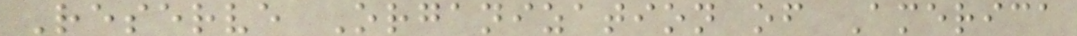Reserve Organization of America
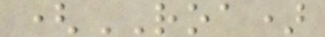(ROA)
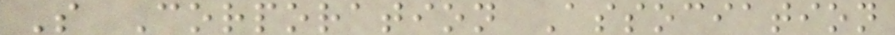S Corporation Association
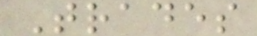Trades
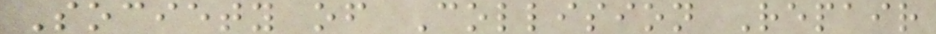Society of Collision Repair
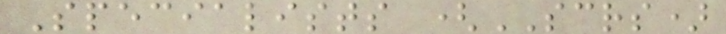Specialists (SCRS)
